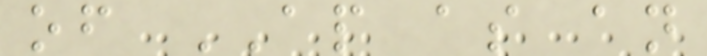of AP as an
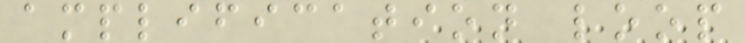amplification loop
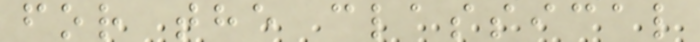for the classical
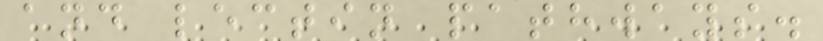and lectin pathways.
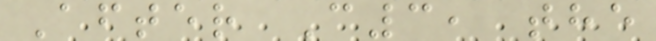After C3, the
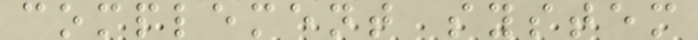complement system
